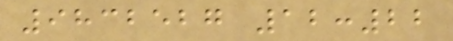9832527 12:22
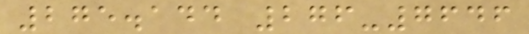275.144 276-7646
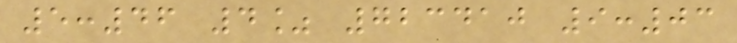5:46 4% 723410 9:03
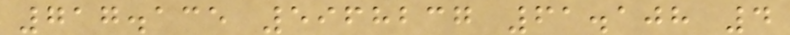717.135 5968237 61.108 4
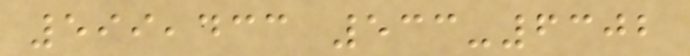599,433 533-6302
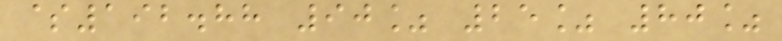$192.88 90% 25% 80%
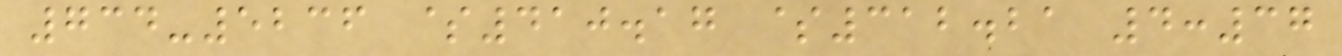734-5236 $410.17 $312.21 4:37
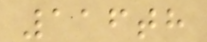116th
